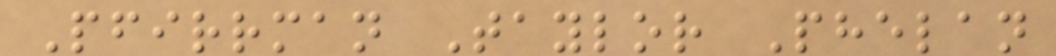Pfirrman Taylor Phelan
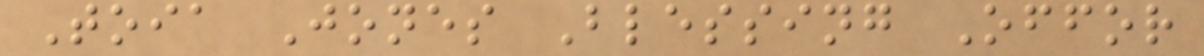Toia Jones Blessing Offor
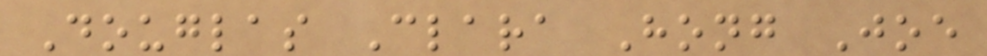Douglas Clara Hong Joe
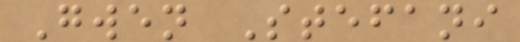Gwen Stefani
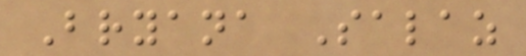Bryana Salaz
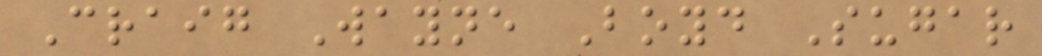Craig Wayne Boyd Sugar
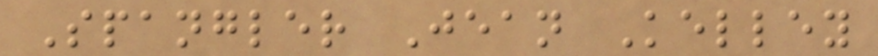Spangler Jean Kelley
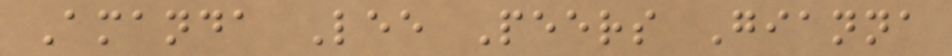Amanda Lee Peers Gianna
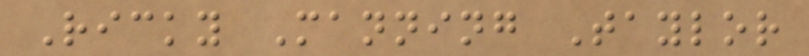Ricky Manning Taylor
